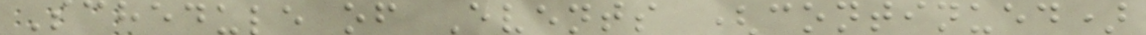Schedule of Events (continued)
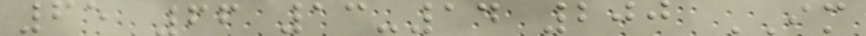65 66 13-14 200 IM
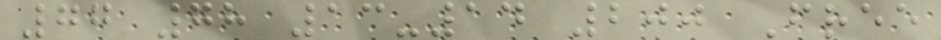77 78 13-14 200 Free
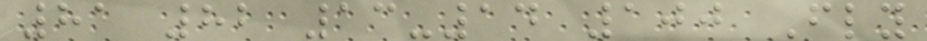81 82 13-14 100 Fly
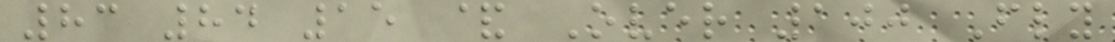83 84 15 & Over 100 Fly
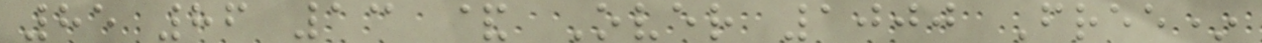85 86 13 & Over 1000 Free*
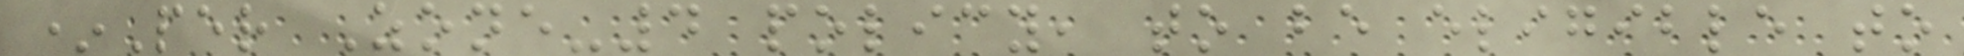*Per Zone-4 policy, to be eligible to
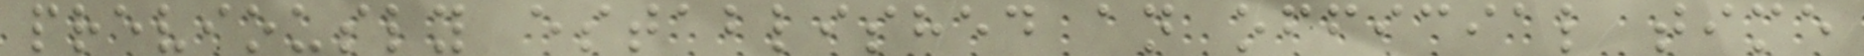previously established an official time
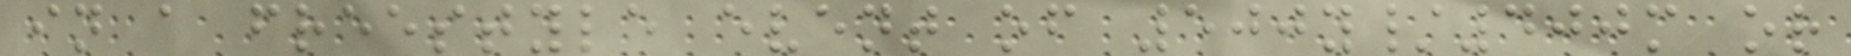in a freestyle event of 500y/400m or
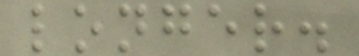longer.
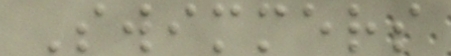Swimmers
